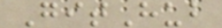GitHub
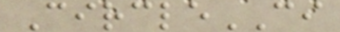CircleCI
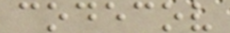codecov
